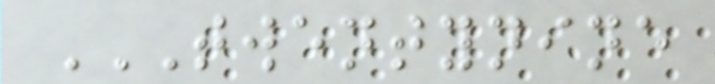TWENTYNINE
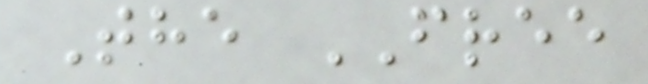The FREE
